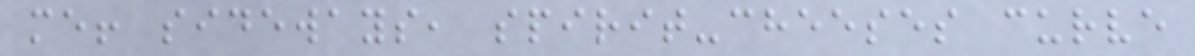me! sideways, spirit-cheeses curve
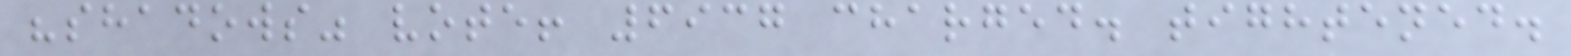"shadows" vote! 6937 charged. tightened.
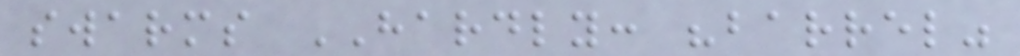swarms HARDLY: "barrel"
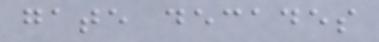gate decades
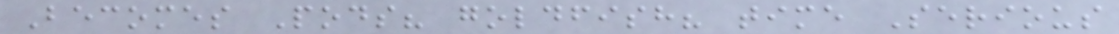Becomes Pods? goldfish? time Serious
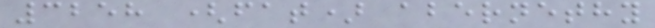3258 (fat) abernethy
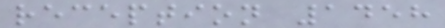reception 1458
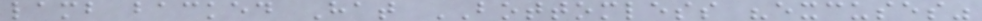lamb backed Hat BOTTOMLESS "excuses"
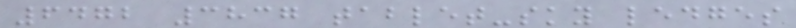6472 3837 tablet-sky ledges
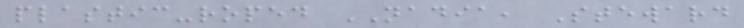plastic-roped NADIA, Steward
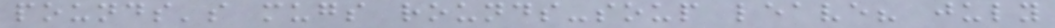pounds's mugs rounds-soup leave? july
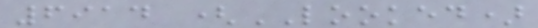6914 (LOOKED)
